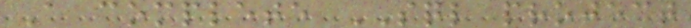A complete SQL project
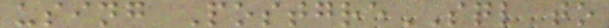using PostgreSQL to
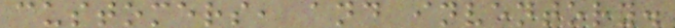customers, and inventory.
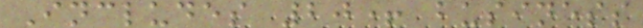Includes 20+ business
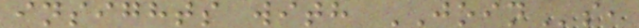insights with JOINs,
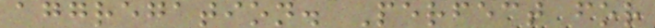aggregation. Perfect for
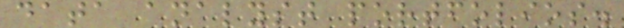data analyst portfolios.
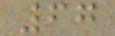67
